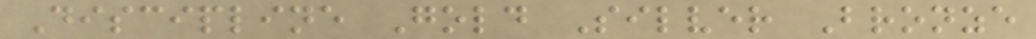Discipline Gold Silver Bronze
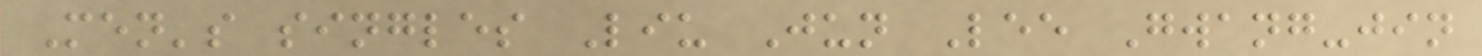Men's singles Liu Jun Lee Gwang-jin
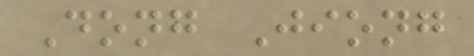Dong Jiong
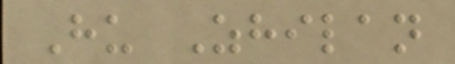Hu Zhilan
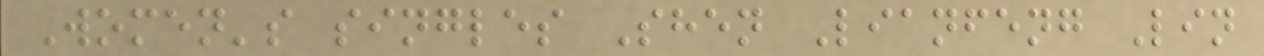Women's singles Shen Lianfeng Lin
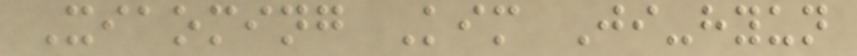Xiaoming Kim Ji-hyun
